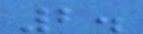2.
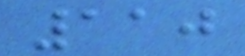110
